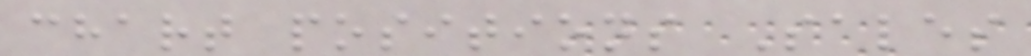chart positions Sales
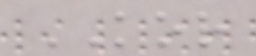KOR
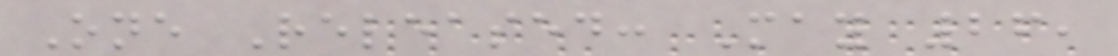One Released: May 26,
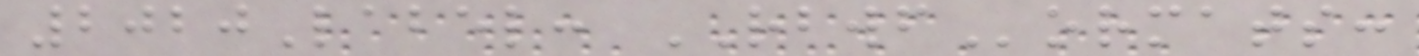2020Label: RBWFormats:
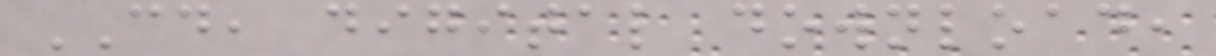CD, digital download,
